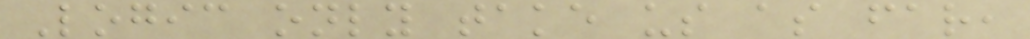Logic only take us as far,
